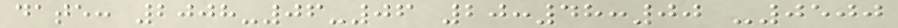date: 2008-06-06 20:48:00 -0500
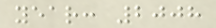year: 2008
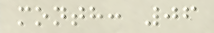month: 06
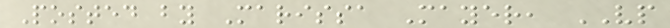Posted by Marissa Mayer, VP
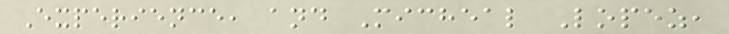Experience, and Micheal Lopez,
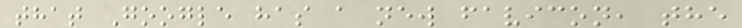that Google has a new favicon, the
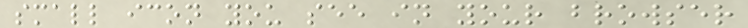small icon you see in your browser
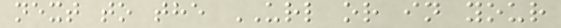next to the URL or in your
